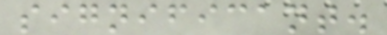significant.
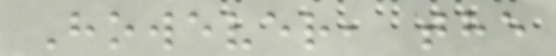However, the
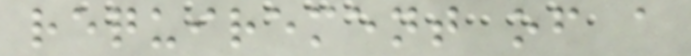requirement of a
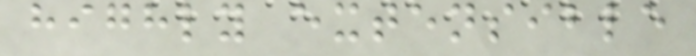highly extensible
